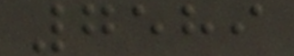7589
